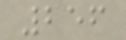256
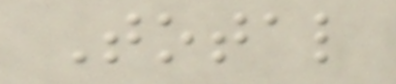Total
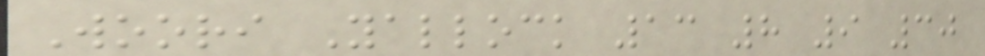Woori Yallock 13 8 9 30
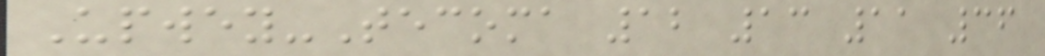Upwey-Tecoma 12 13 11 36
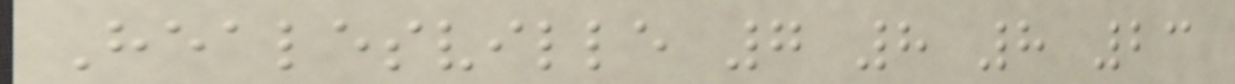Healesville 7 8 8 23
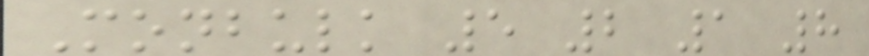Monbulk 5 2 1 8
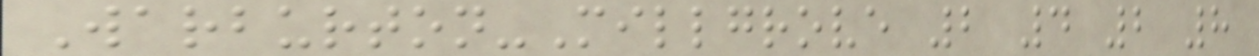Warburton-Millgrove 2 4 2 8
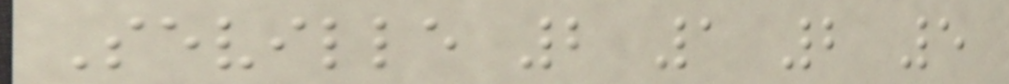Seville 2 1 2 5
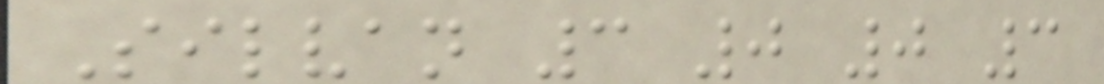Silvan 3 0 0 3
